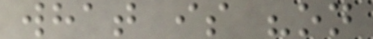what is "on
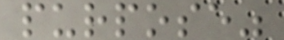purpose"
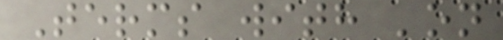Terms with 'on
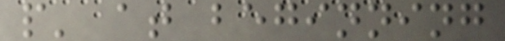p' at beginning
